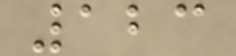123
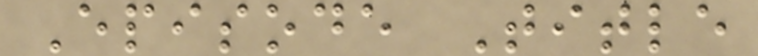Episode Title
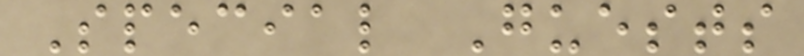Special Guests
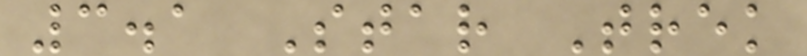3.1 Star Trek
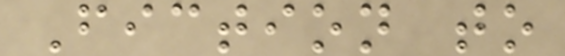Fiction to
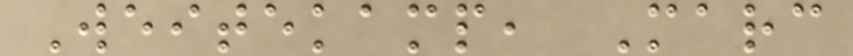Weitekamp, Marc
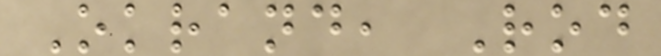Okrand, Rod
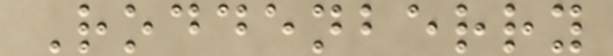Roddenberry
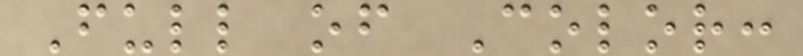Full of Color:
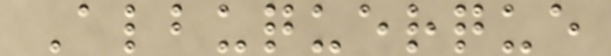Albuquerque
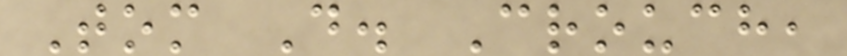Tom D. Crouch,
